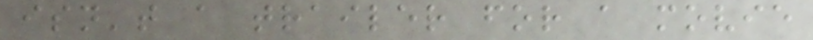isn't a trailer for a movie
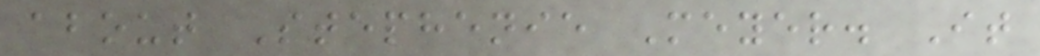about Stephenie Meyer. It
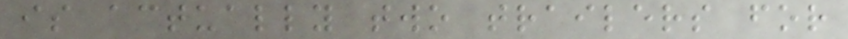is actually two trailers for
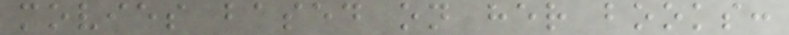movies based on her books:
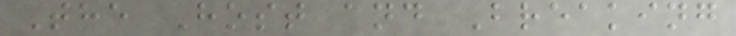The Host and Breaking
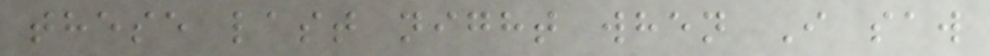these last night when I saw
